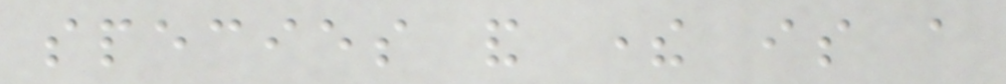species and there is a
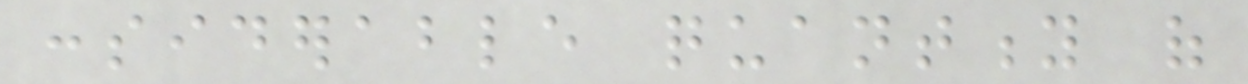considerable quantity of
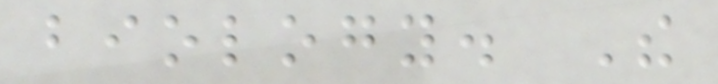biology. The
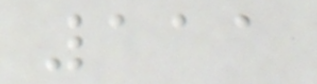111
